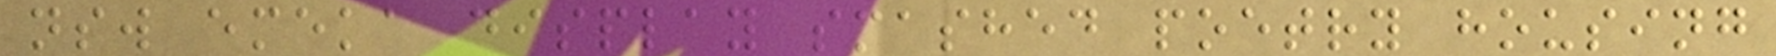nsw emeka display smashed poetry housing
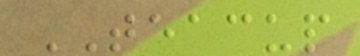TEACUP
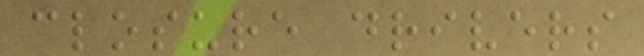closure drivers
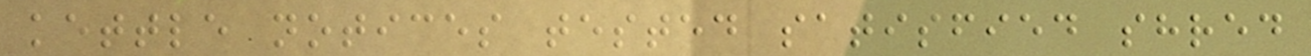kettle notices tested satisfied shred
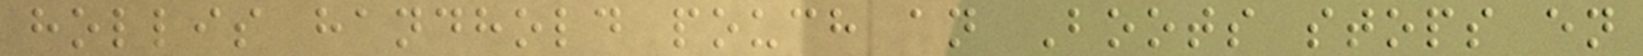hollis handhold pouch an Boots stops en
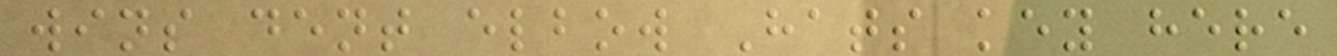wins dent elbow Hats key here
